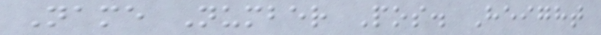Name Number Pos. Height
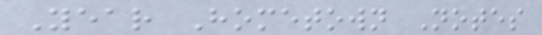Year Hometown Notes
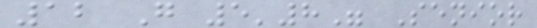12 G 5'8" Senior
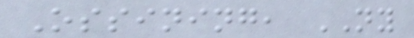Ossining, NY
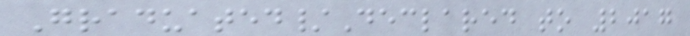Graduated/Declared to 2017
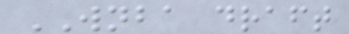WNBA draft
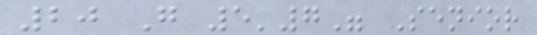20 G 5'7" Senior
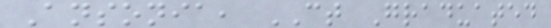Ansonia, CT Graduated
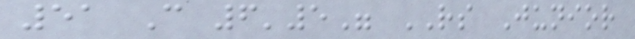51 C 6'5" RS Junior
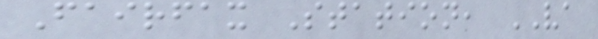Fairfax Station, VA
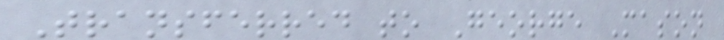Transferred to George Mason
